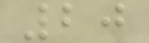20
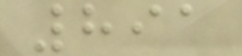891
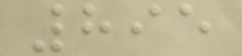895
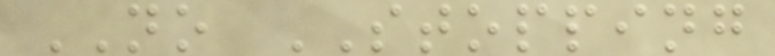NO STOPPING
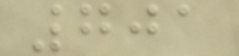701
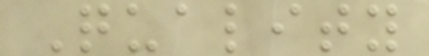Quality
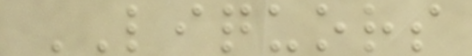LIQUORS
